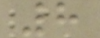8
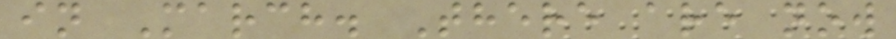in March. There are now
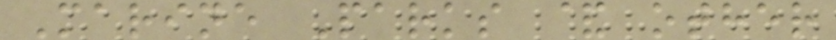Marine Parks & other
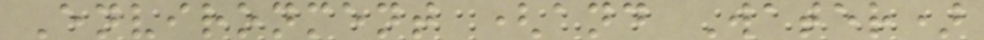Environment (and Water)
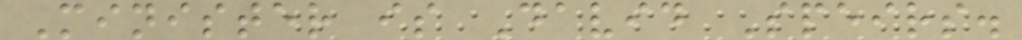Minister is David Speirs.
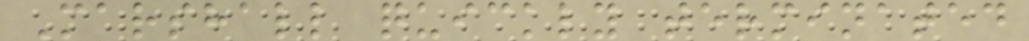Marshall quickly terminated
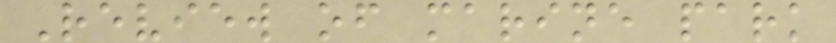Review of marine park
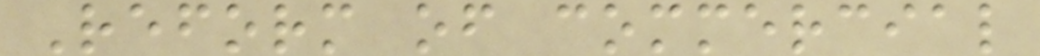Reform of commercial
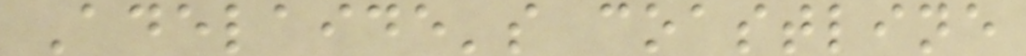Adelaide's coastline
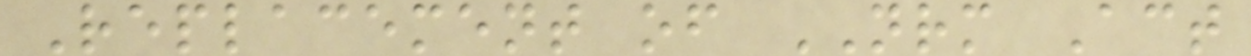Replacement of NRM Act
